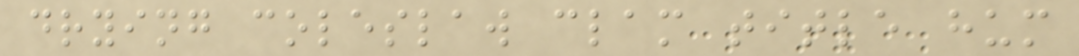drying coleslaw clam title hum
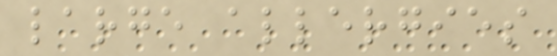large allergies
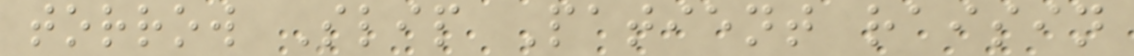torrow Slip Patient raisin
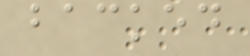backed
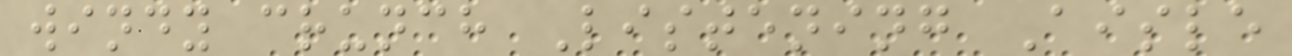windy crunch Listening Aisle
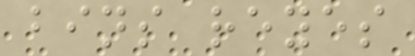bins reyes
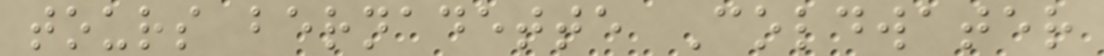tours bernadette Coldwater
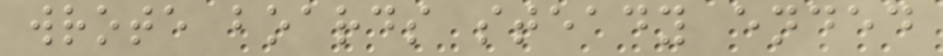wrote boards steady ended
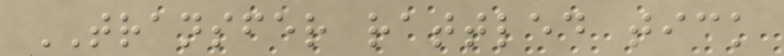TRANSFER rattled tick
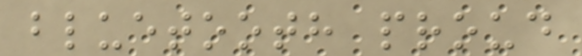bluetooth proud
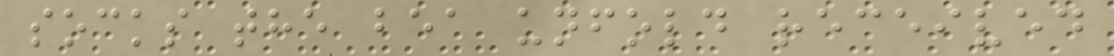socks the bea unfold received
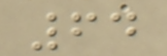64
